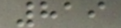819
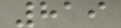819
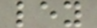ley
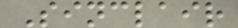Sinclair
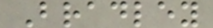Bradley
